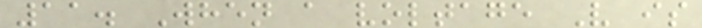11. When a voltage V is
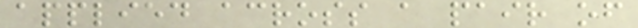applied across a pair of
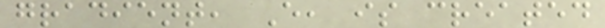gradient, E, is created
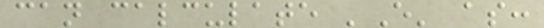can calculate 'E' as:
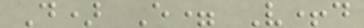D) E= V+d
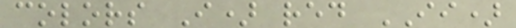colors I) red II)
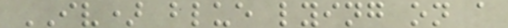IV) blue lying on a
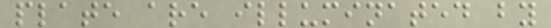plate are illuminated by
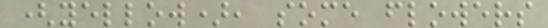(yellow), some flowers
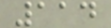114
